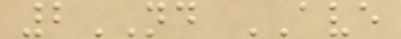2ND AVE
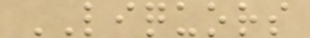LIQUORS
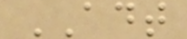ADT
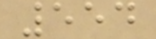554
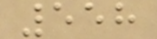558
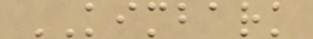KIMBARK
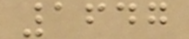1647
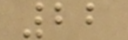22
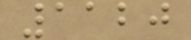1120
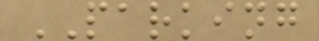PARKING
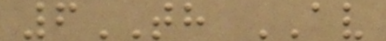6TH AV
